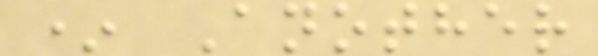* Another
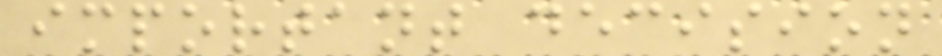important decision
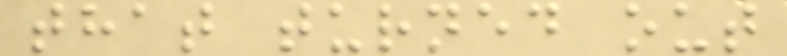that turned out
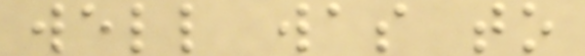well was to
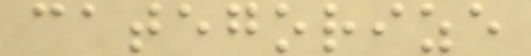categorize
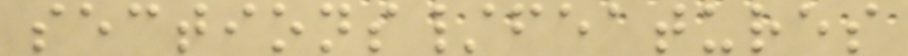sections/features
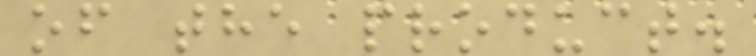of the product.
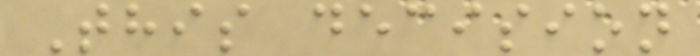This decision
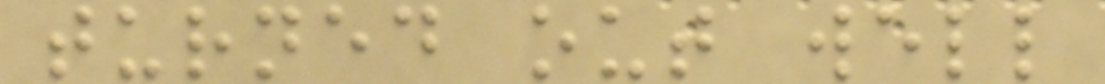turned out well
